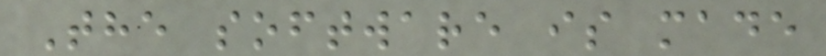The software is made
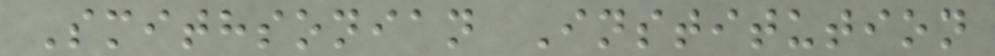Smithsonian Institution
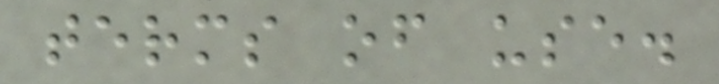terms of use.
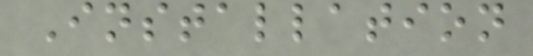Installation
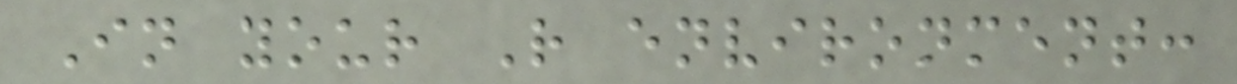In your R environment:
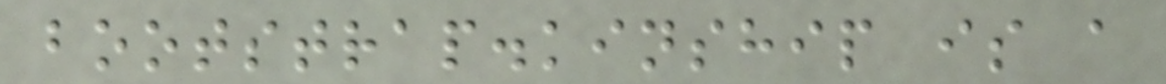bootstrap.kinship is a
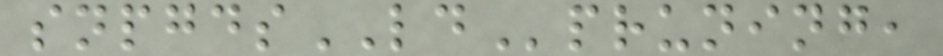snpgdsLDpruning,
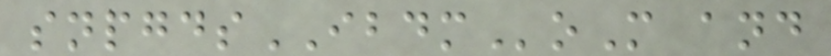snpgdsIBDMoM and
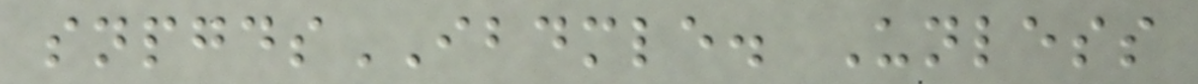snpgdsIBDMLE. Unless
